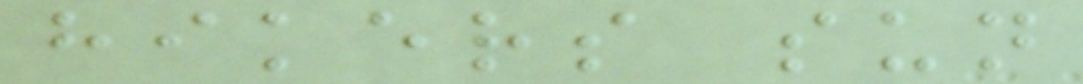hikers sun
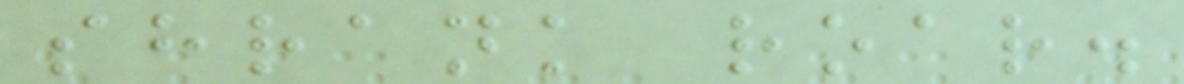shrank roar.
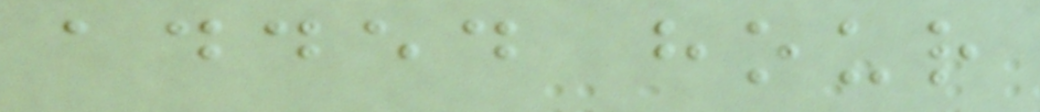added hour
